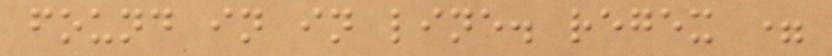found in in line. regex =
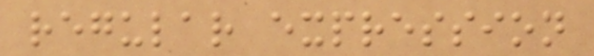regular expression
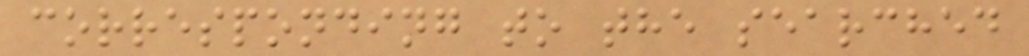corresponding to the searched
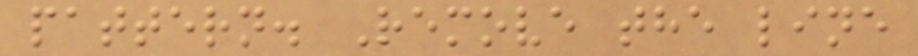pattern. Remove the line
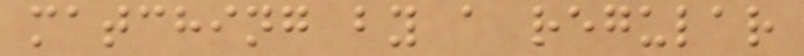matching by a regular
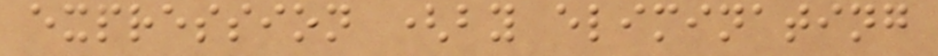expression (by eliminating
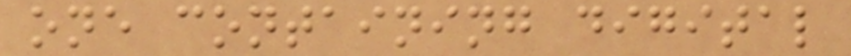one containing digital
